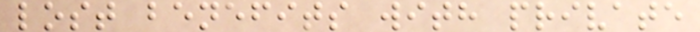lost benefits with private
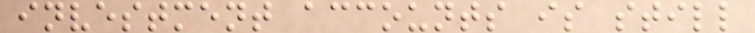investment accounts is still
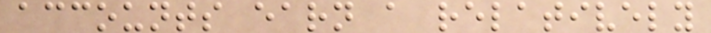accounts earn a relatively
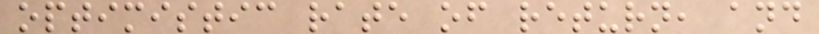optimistic rate of return, and
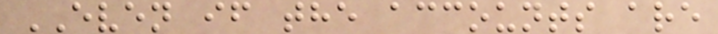EVEN if the accounts are
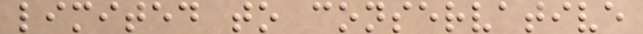limited to conservative
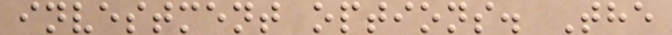investment options. The
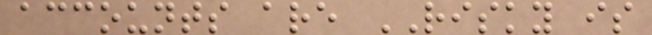accounts are RISKY is
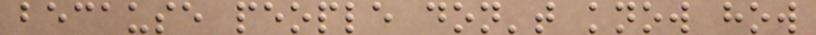because people don't know how
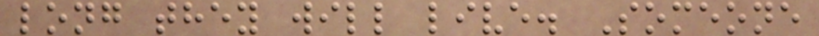long they will live. Someone
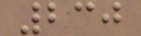230
